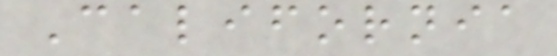California
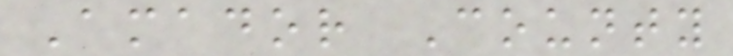Amador County
